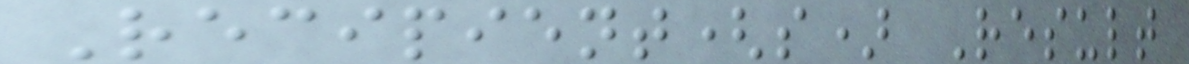Recipient(s) Result
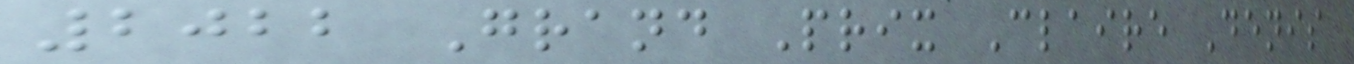2022 Grand Prix Claire Denis
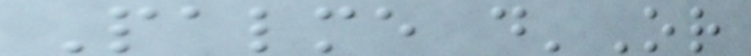Palme d'Or
